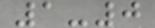1-0
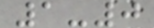1-0
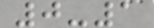0-1
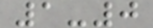1-0
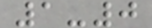1-0
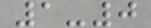1-0
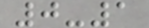0-1
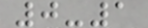0-1
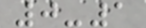0-1
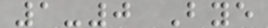1-0 Bye
